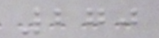270
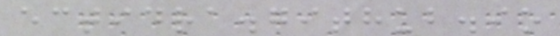ectidra.github.io
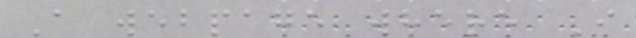A webpage where I
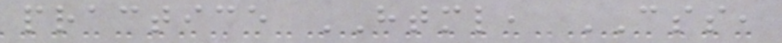practice HTML, CSS,
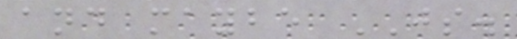and maybe JS.
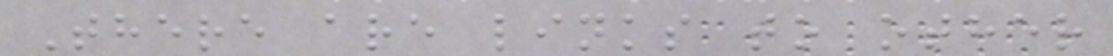There are links to other
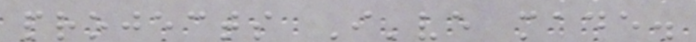projects I've made.
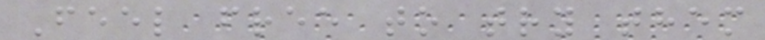Feel free to try them
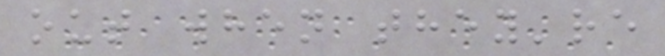out when they're
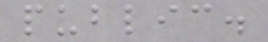public.
